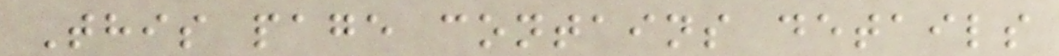This page contains details
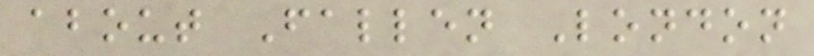about Fallen London
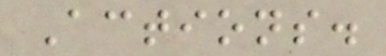Actions.
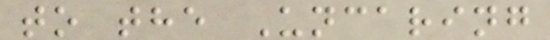to the Uncaring
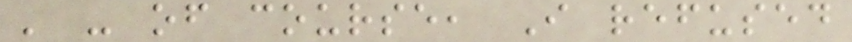' - of course, I refused
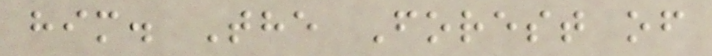him. The Forest of
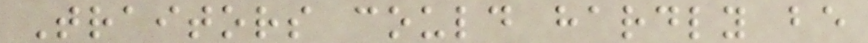Traitors could hardly be
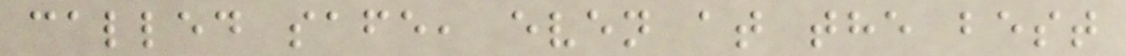called safe, even at the best
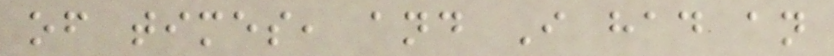of times, and I had an
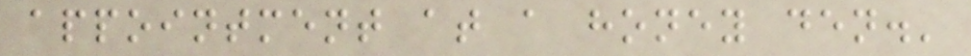appointment at a honey den.'
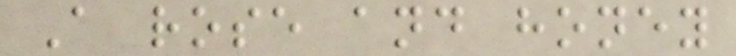A rose and honey
